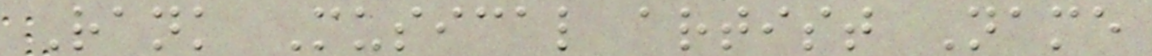Rank Musical artist Name
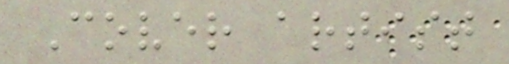Cover artist
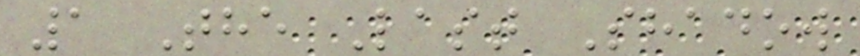1 The Last Shadow
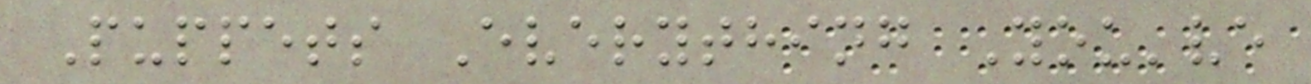Puppets Everything You've
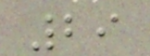29
